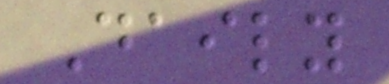Daily
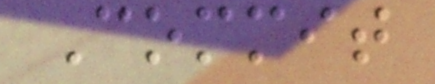Commit
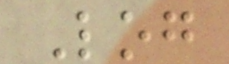Log
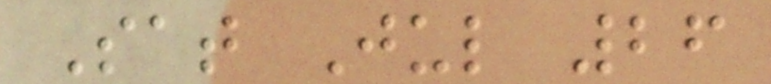Sat Jul 26
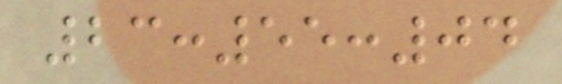23:55:04
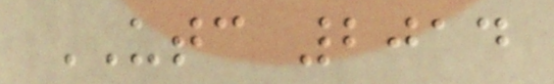UTC 2014
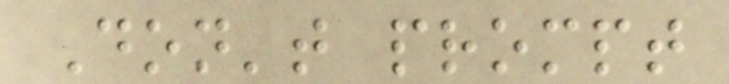Don't prompt
